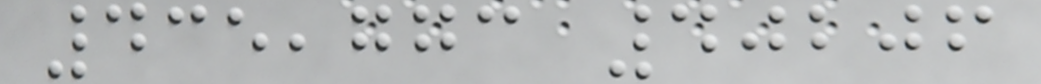435,773 40206
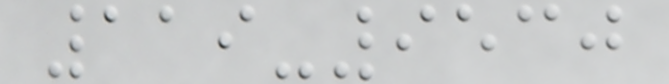119-9530
